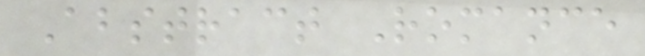Abstract Romance
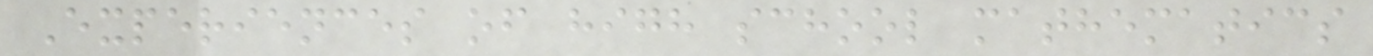Experiences of high school mathematics
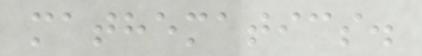mathematics.
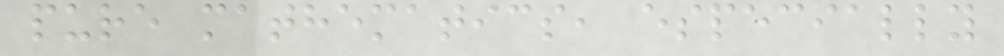pure mathematics, especially
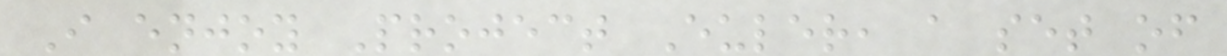I enjoy Project Euler, a set of
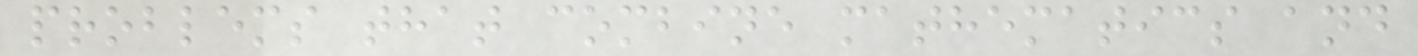problems that combine mathematics and
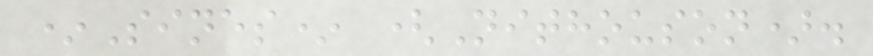*Sines* (Nithouson).
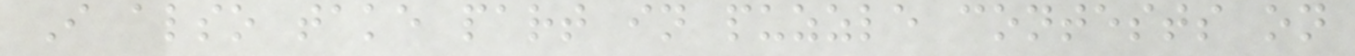I also take part in puzzle contests on
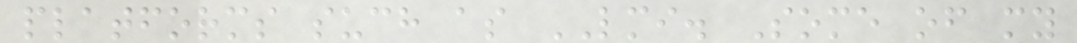platforms such as LMI. Some of my
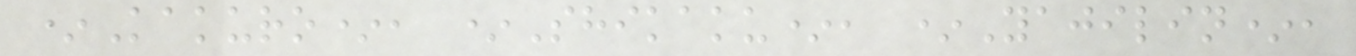*Kakuro*, *Shikaku*, *Yajilin*,
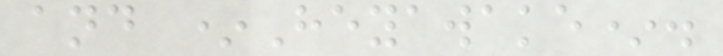and *Heyawake*.
